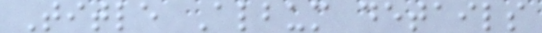Title Album details
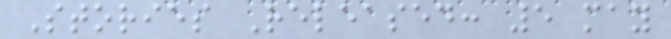Stories Released: 5 may
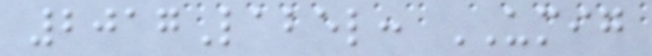2017Label: UMIG
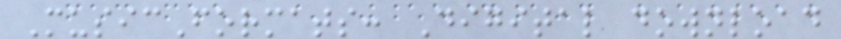MusicFormats: Digital download
